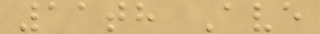11th Ave
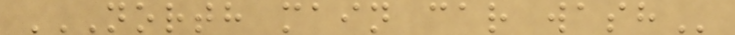NORTH MAIN CAR WASH
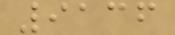9136
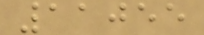11055
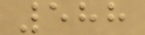588
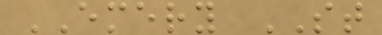EMERY ST
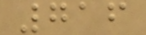716
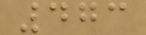473
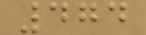474
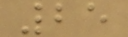25
